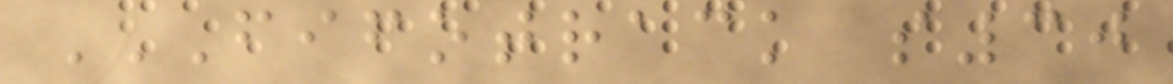FIFOTRACK S30
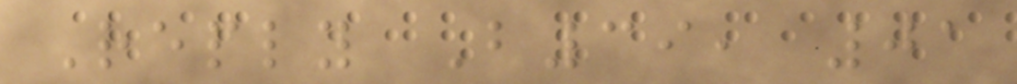Reply B39, 01
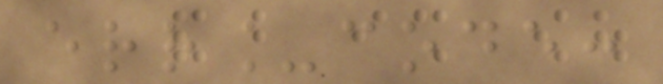err_code:
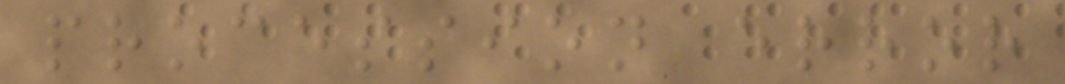procession error
